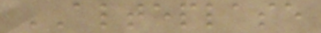ALTEPLASE
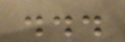...
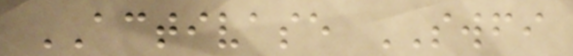ACTIVASE SWFI
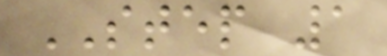STEP 1
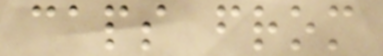caps from
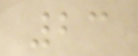23
